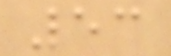53
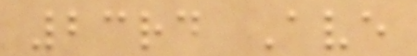23rd Ave
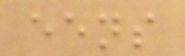eens
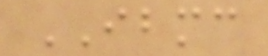IBMC
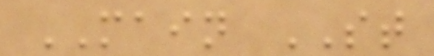MAIN ST
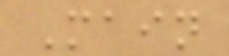Main
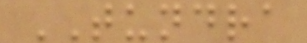TUNDRA
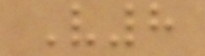V8
